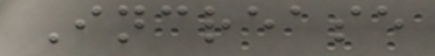Increase
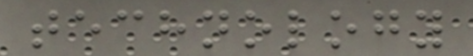technology
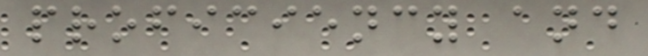proficiency and
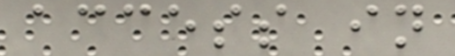access in
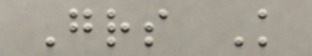Grs K
